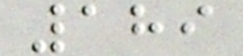189
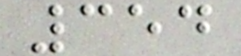354
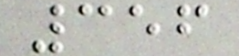356
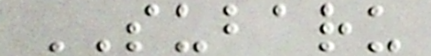SUBARU
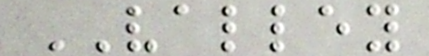VALLEY
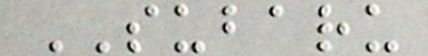SUBARU
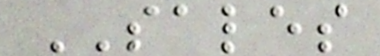SALES
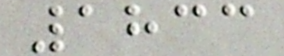1833
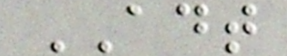ADT
